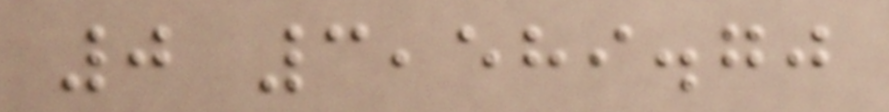0 3,589.70
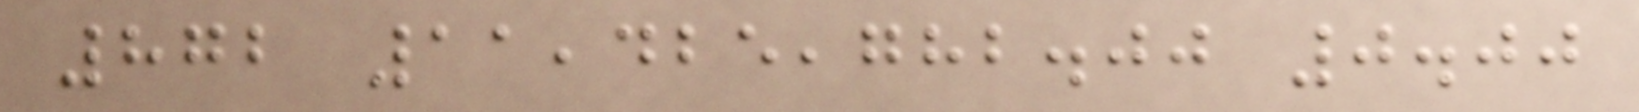872 11,425,782.00 0.00
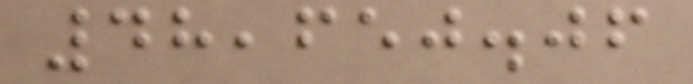48,650.06
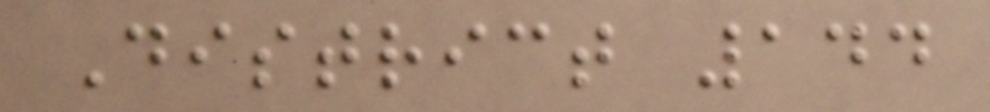District 144
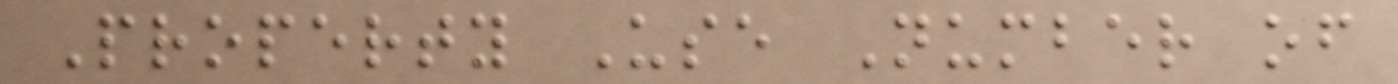Property Use Number of
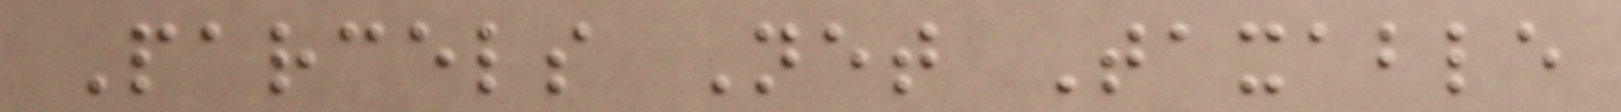Parcels Net Taxable
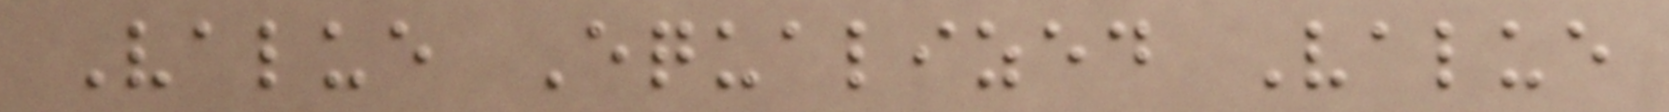Value Equalized Value
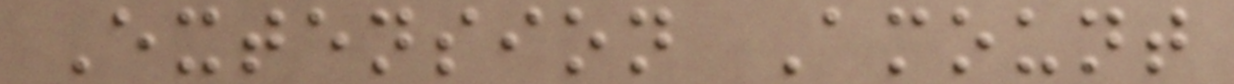Extension Amount
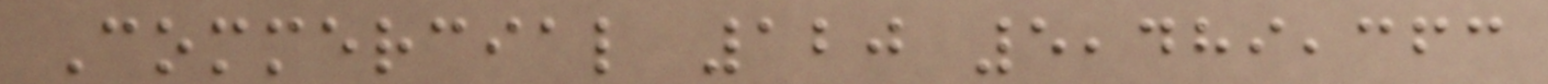Commercial 120 5,489,363
